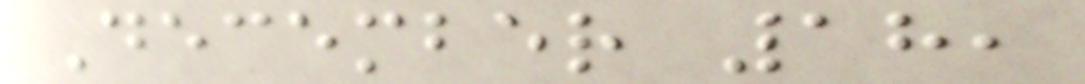December 18,
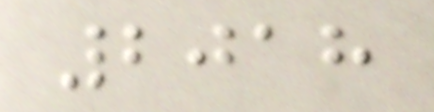2018
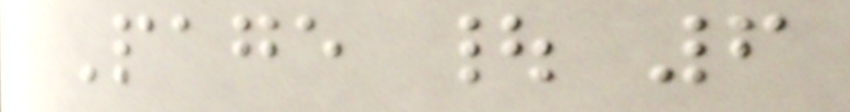Page | 6
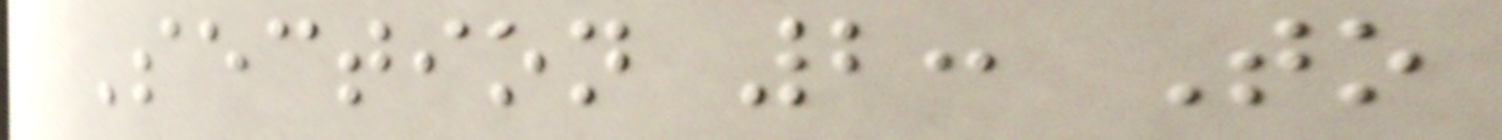Section 2: To
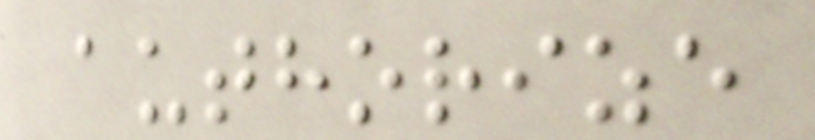authorize
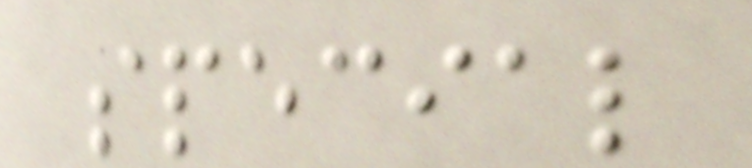special
